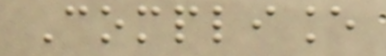Compliance
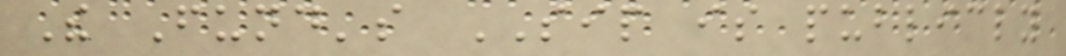The Fund's SIP is publicly
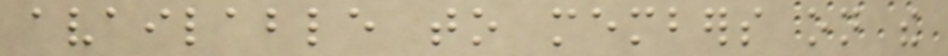available to members on the
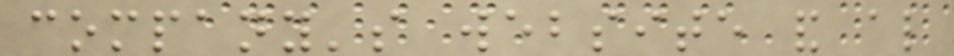company's website and also
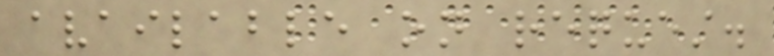available on request.
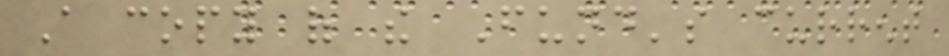A copy of the Fund's current
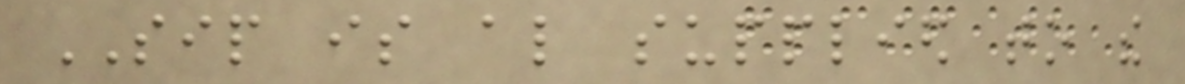SIP is also supplied to the
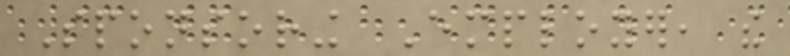Sponsoring Employer, the
